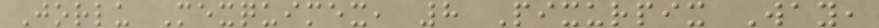Jorlu Mexquimex, 8 Pixurpix Way,
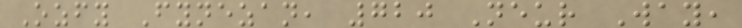Ozfy Fynezan, 720 Neur Way,
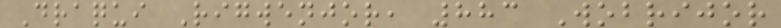Draqui Rigwenjor, 883 Wobrijor
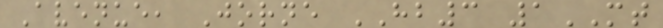Avenue, Jorne HB3 1MT
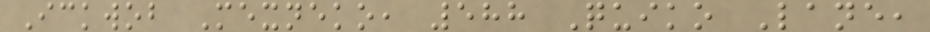Ickwob Mexneko, 588 Quiko Lane,
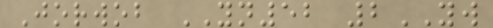Jorwob YN52 2YW
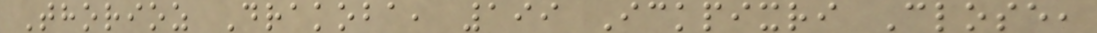Thorioz Drakoba, 199 Ickpixri Close,
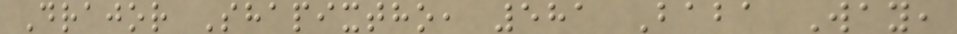Drajor Shapixtho, 581 Baba Way,
